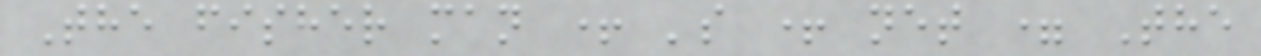The fisher man + 's + net = The
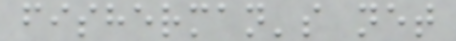fisherman's net
